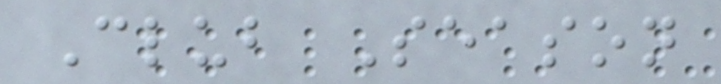Club Season
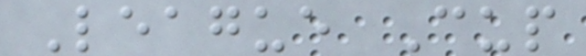League Cup
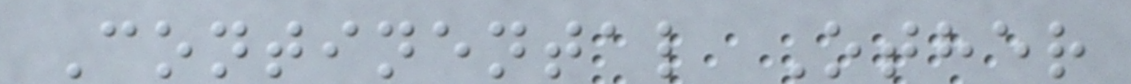Continental Other
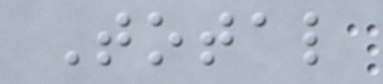Total
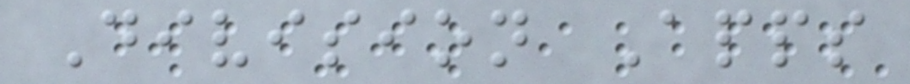Division Apps
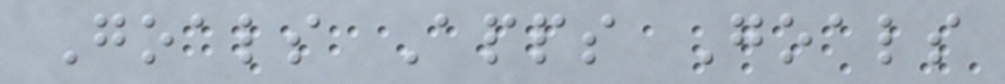Goals Apps Goals
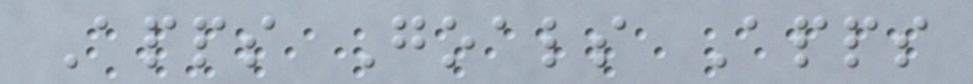Apps Goals Apps
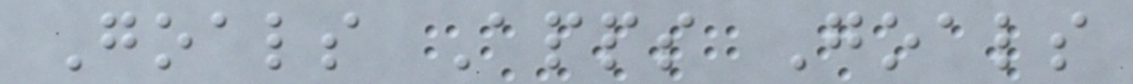Goals Apps Goals
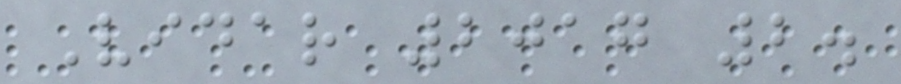Vidar 2017 2.
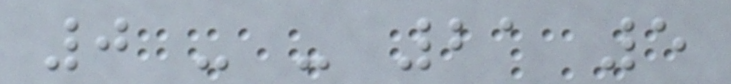0 - - 21 5
